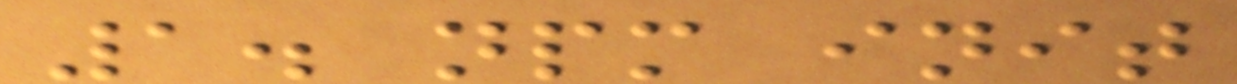1. npm init
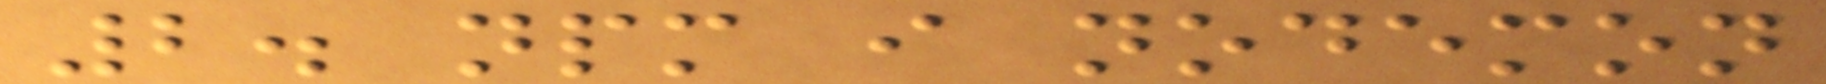2. npm i nodemon
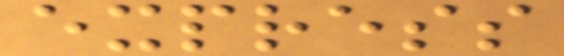express
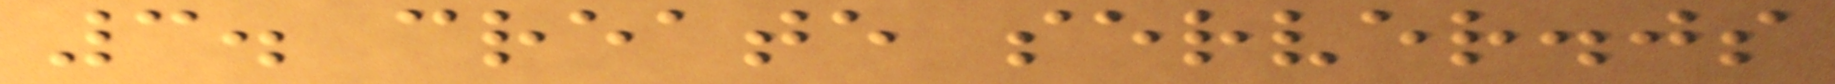3. create server.js
